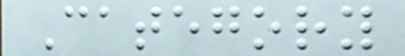Category
